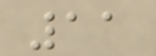11
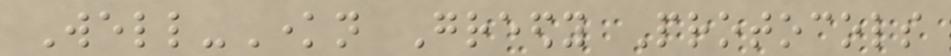Well-Known Greedy Protocols
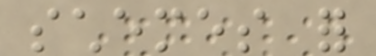schemes for
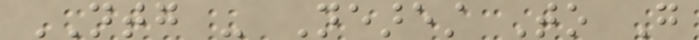NTG - Nearest To Go
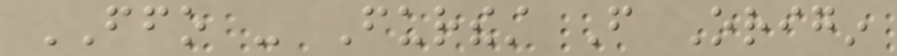FFO - Furthest From Origin
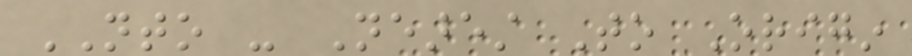NTO - Nearest To Origin
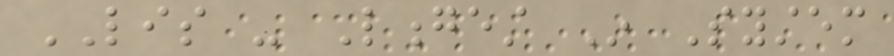LIS - Longest In System
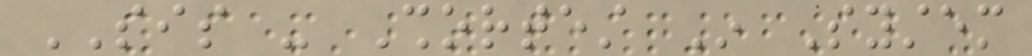SIS - Shortest In System
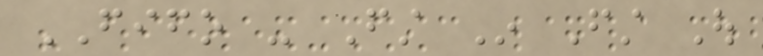FIFO - First In First Out
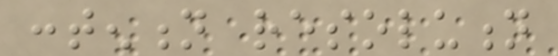contention resolution
